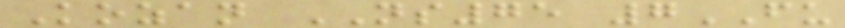Kozan NS75 7FU
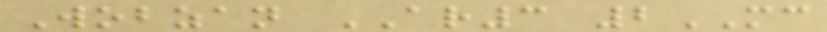Wobzan AR3 2MC
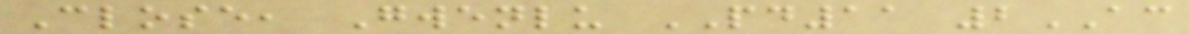Close, Gwenlu PD11 2AC
